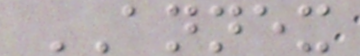ANNEX
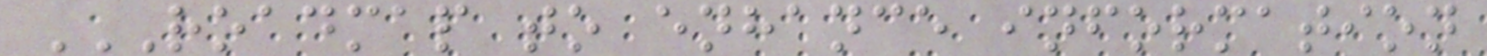ROADMAP TO ENHANCE INFORMATION
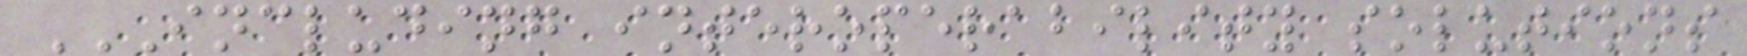INCLUDING INTEROPERABILITY SOLUTIONS
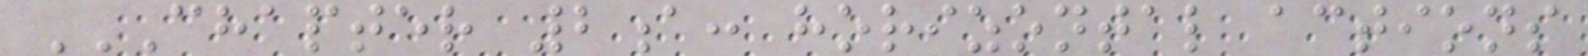CHAPTER 2A: HORIZONTAL ACTIONS
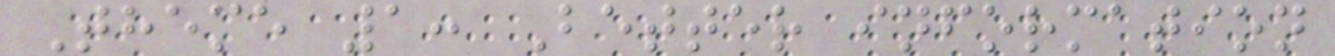Theme 1: Better information
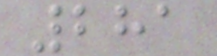281
